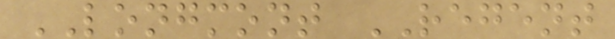LONGMONT REGENT
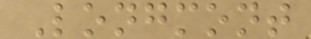Longmont
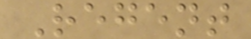Regent
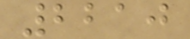2210
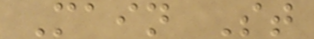Main St
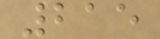215
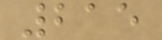215
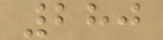280
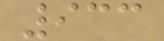933
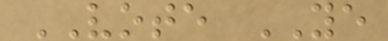VOTE YE
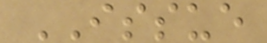ISSUE
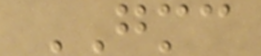GMC
